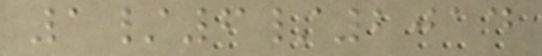1/6/2014
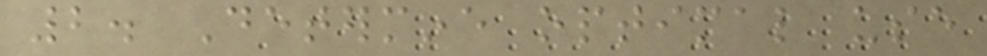2. Determine optimal use
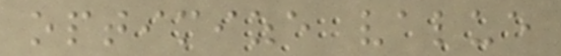optimize value
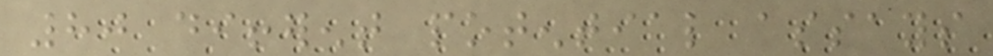80 different potential assays
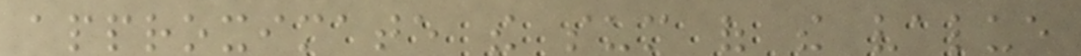approximate the sum of the value
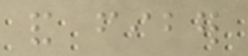and fiber
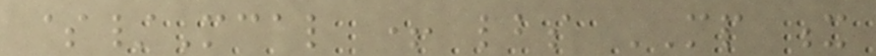$/Mcal + lbs MP x
